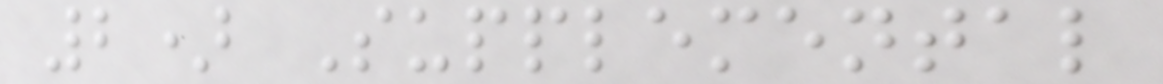2) Supplemental
